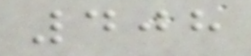408
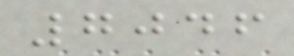7046
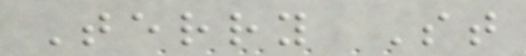Terry St
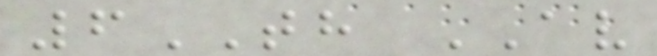6TH AV
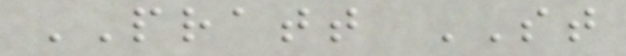PRATT ST
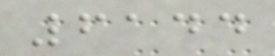6144
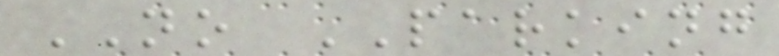NO PARKING
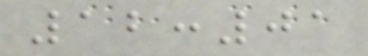12:01
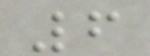6
